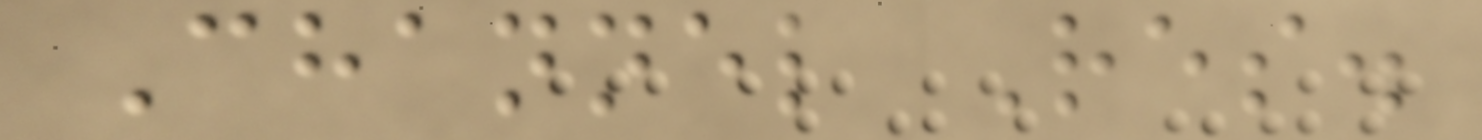Channel Res.
